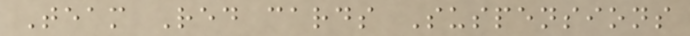Team Red cards Suspensions
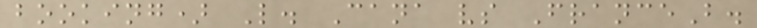booking) L. Cana vs FranceB.
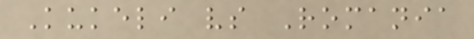Kukeli vs Romania
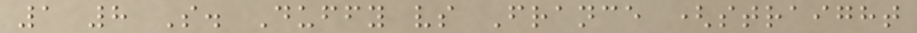1 8 S. Duffy vs France (straight
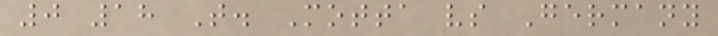0 18 T. Motta vs Germany
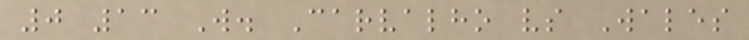0 13 W. Carvalho vs Wales
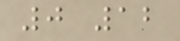0 12
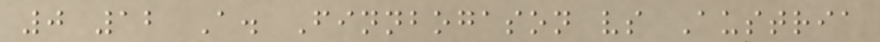0 12 A. Finnbogason vs Austria
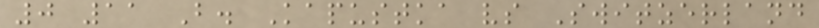0 11 B. Kapustka vs Switzerland
